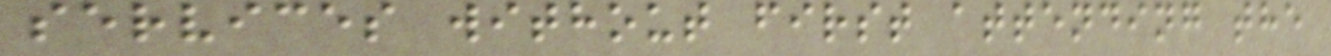services without first attending the
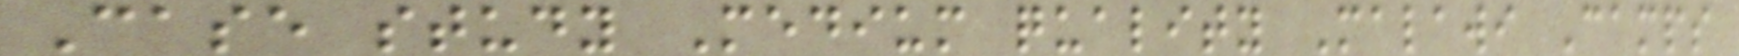Case study Medium quality Malawi Camps
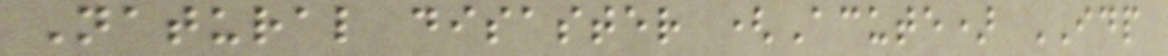Natural disaster (Acute) IDP
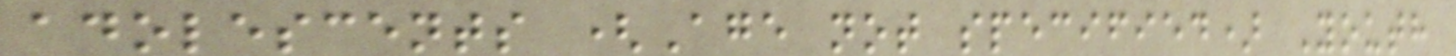adolescents (Age not specified) Youth
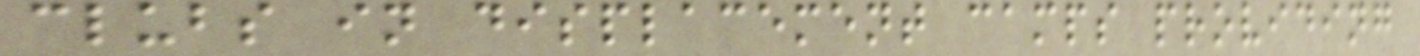clubs in displacement camps providing
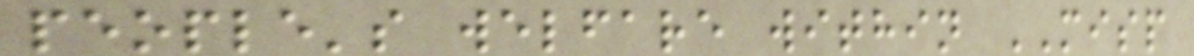people's welfare within MISP
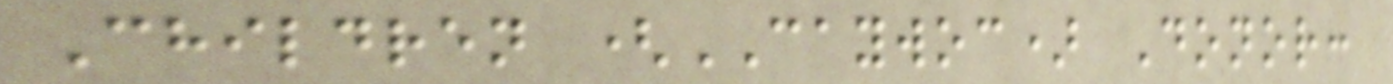Children (CAYWOC) Donor:
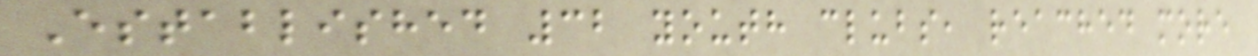Established 32 youth clubs, reached more
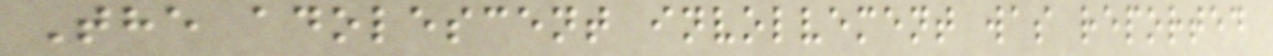The adolescent involvement was reported
